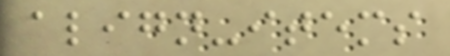align-items
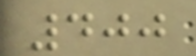400
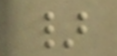}
